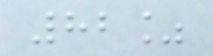82%
